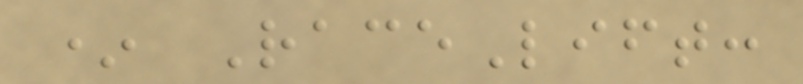* RaceLift:
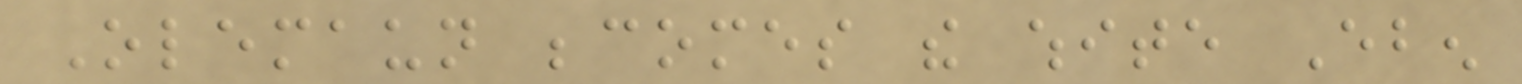Olemaun becomes the white Eben
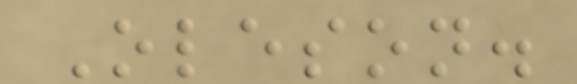Oleson.
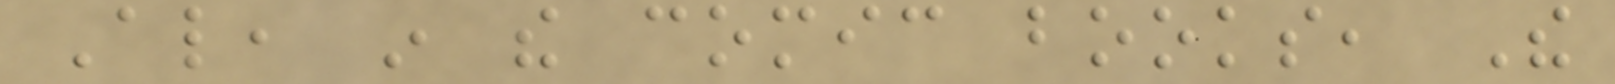Also, in the comic books, The
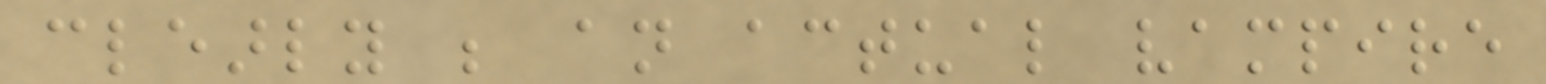clearly be an actual vampire
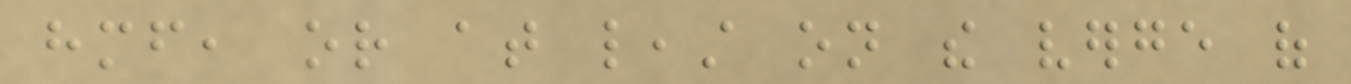himself, or at least on the verge of
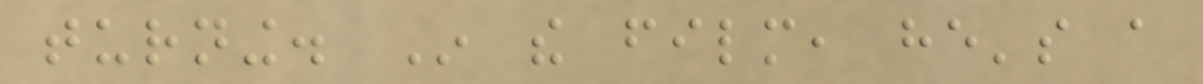turning. In the film, he's a
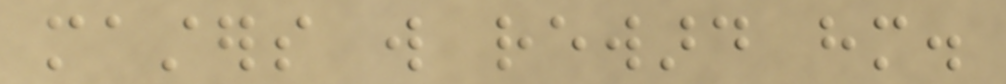masters will reward him.
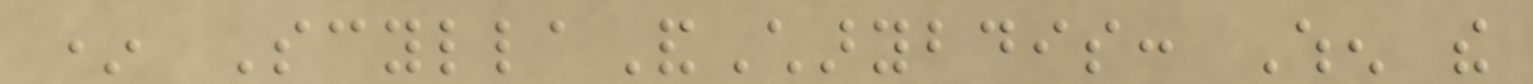* ScyllaAndCharybdis: When the
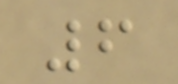6
